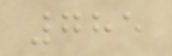785
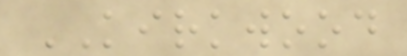KIRKWOOD
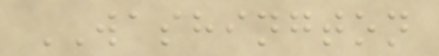WASHINGTON
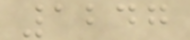1247
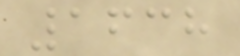1638
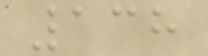138
